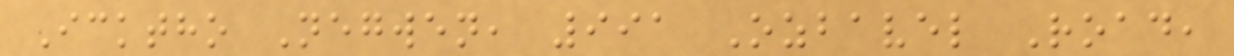Icktho Negwen, 991 Ozbavel Road,
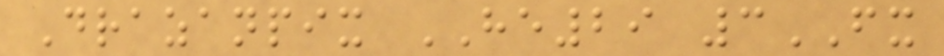Drazanpix HE29 3FX
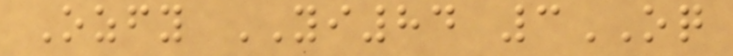Ozfy YI84 3OQ
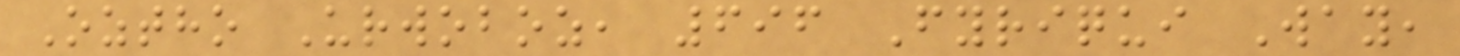Oztho Urwoboz, 696 Fyriqui Way,
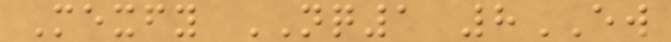Mexfy NQ1 8EW
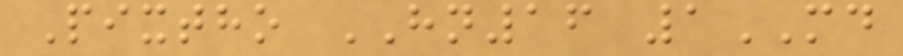Pixtho HN16 1MD
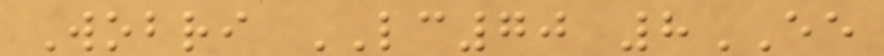Wobri LC70 8EE
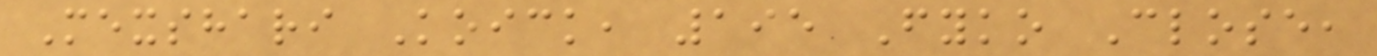Mexshari Koick, 195 Fyko Close,
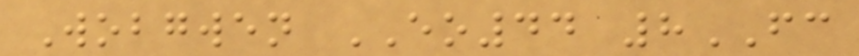Wobgwen EO44 8FC
